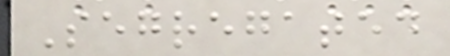Segregated
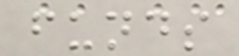funds
